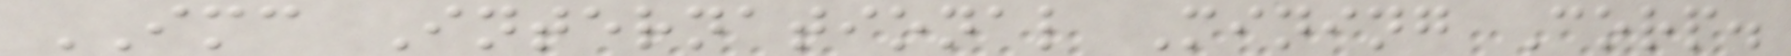IMC International Mining Corp.
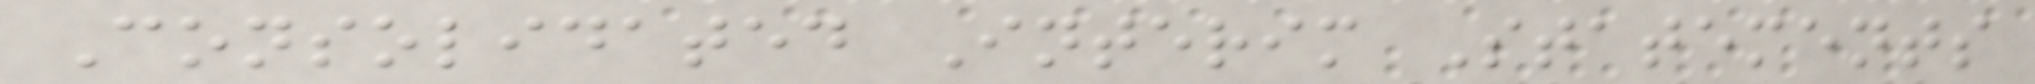Consolidated Interim Statements
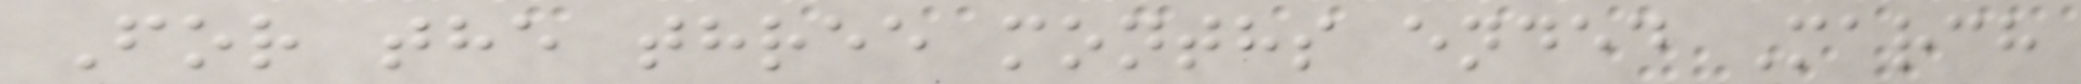For the three months ended March
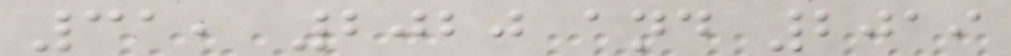31, 2020 and 2019
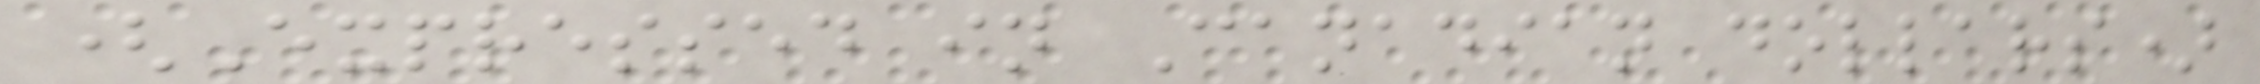(Expressed in Canadian dollars)
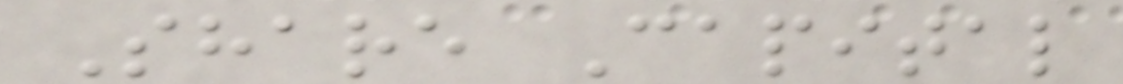Share Capital
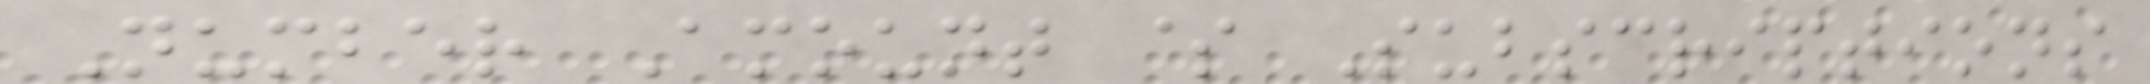Number Amount $ Subscriptions
